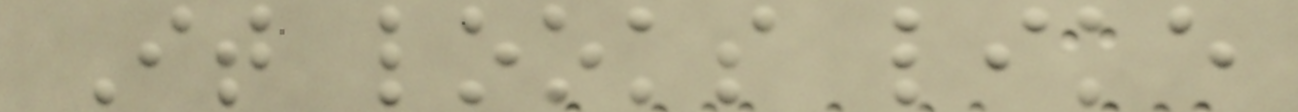It looks like
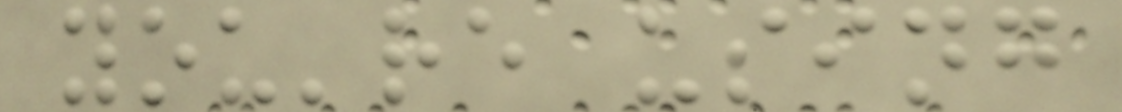you're using
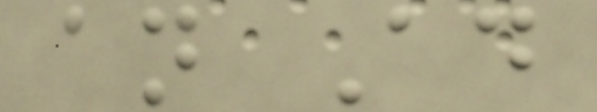an Ad
